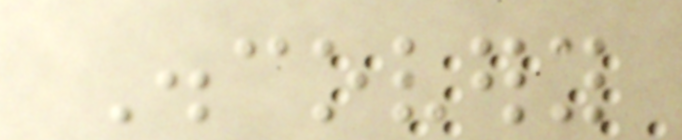Discovery
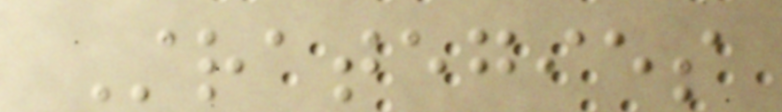Strategies
